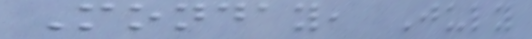Monday, July
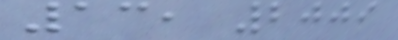13, 2009
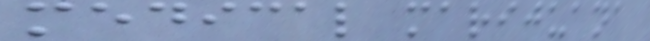medical marijuana
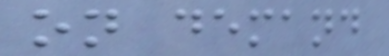on demand
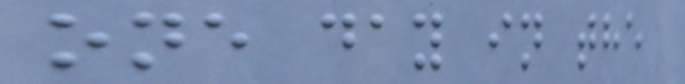one day in the
